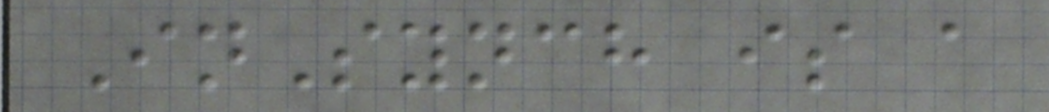InSynch is a
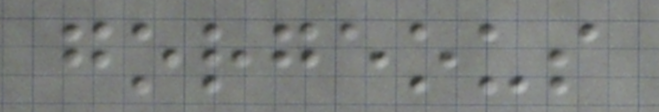gorgeous
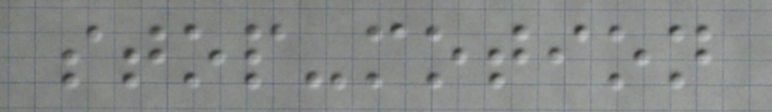stop-motion
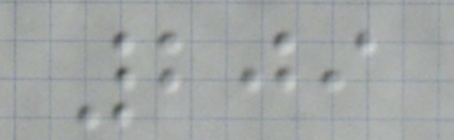209
